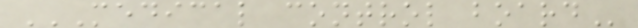MEDICAL CONTROL BOARD
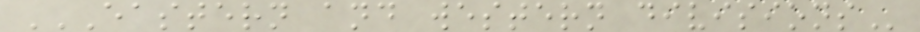EASTERN AND WESTERN DIVISIONS
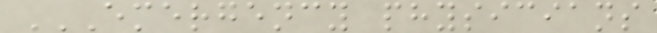EMERGENCY PHYSICIANS
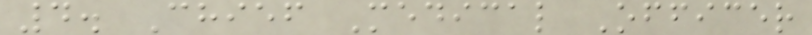4. Chief Medical Officer
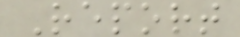Report
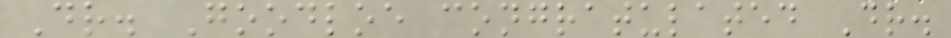Dr. Goodloe congratulated Dr.
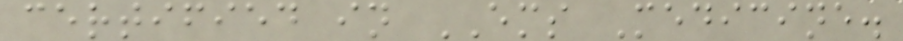certified in EMS Medicine.
